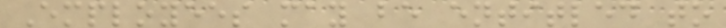Employees may be entitled to
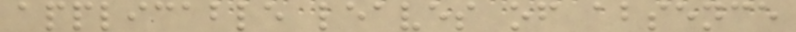applicable leaves of absence
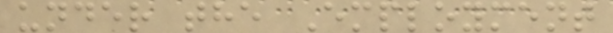under the Employment
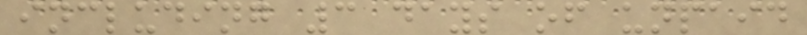including 3 days of unpaid
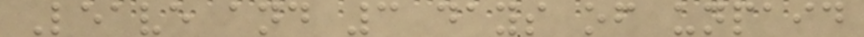Leave and 3 days of unpaid
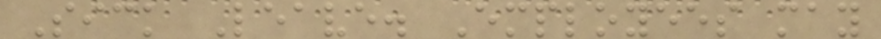Sick Leave. Employees may
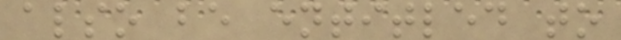also be entitled to
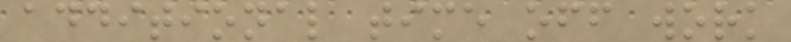additional time off work
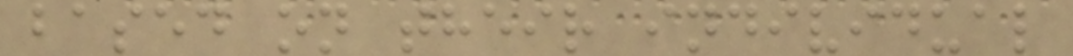based on their individual
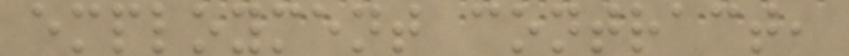employment contract,
